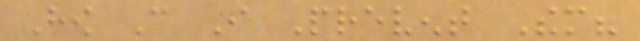How Can I Prevent Them?
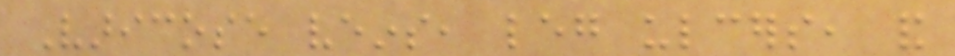Varicose veins, leg ulcers, and
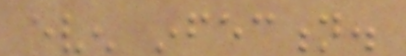even infection.
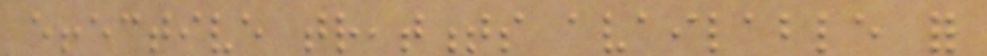effective treatments available for
